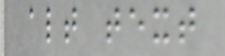alt text
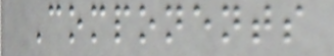Components
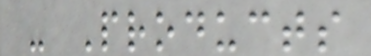- Products
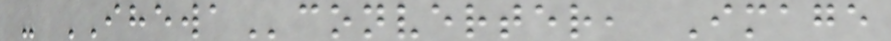- IHEWAconverter, Image
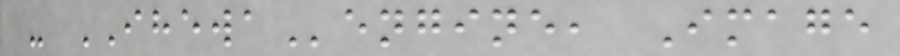- IHEWAengine, Image
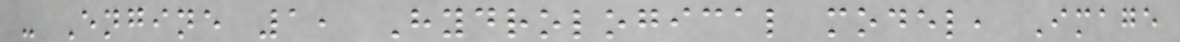- Engine 1, Hydrological model, Image
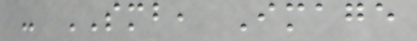- SMB, Image
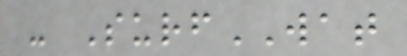- SurfWAT
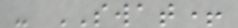- SWAT+
